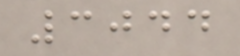3044
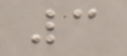3
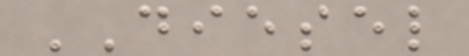DIESEL
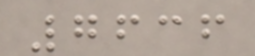7636
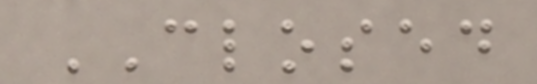CLOSED
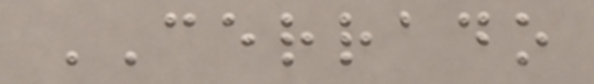CERRADO
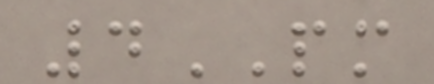4PM
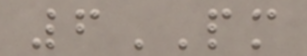6PM
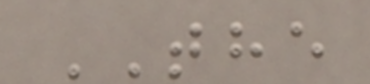THE
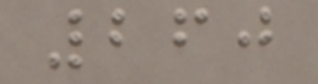260
